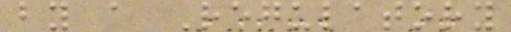by a Regulatory
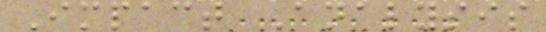Impact Analysis
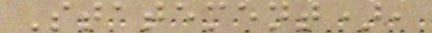Statement),
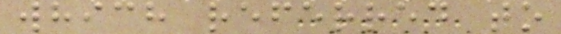which referred to
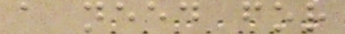a need for
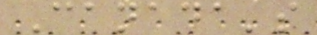Canada's
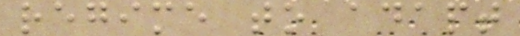regime to adapt
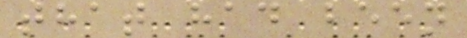that had been
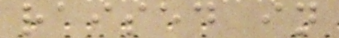raised in
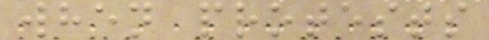when protests
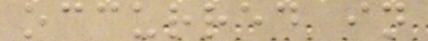occurred in
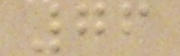76
